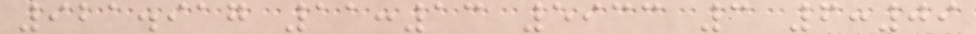921.917 11:13 5933 3 6:09
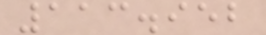113.952
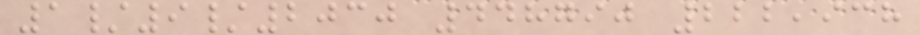1/9/2030 448790 222,938
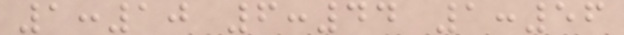1:10 6:44 1:56
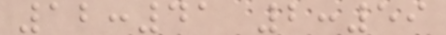12:41 2:59
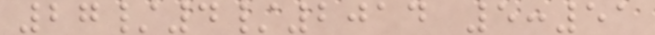27/4/2014 5:51
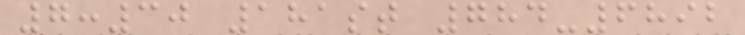7:30 181st 784-6892
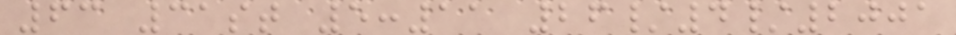63 31st 5:11 26/4/2001
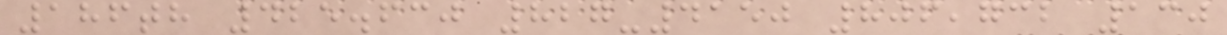186th 425.630 827-4150 806,732 130
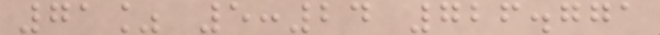71% 5:24 726.771
